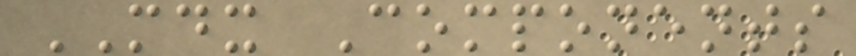MDX Components
